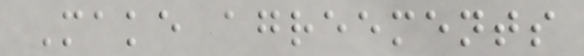Make agreements
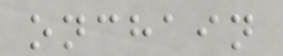onchain
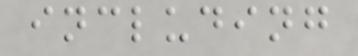including
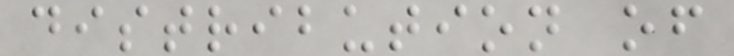distribution of
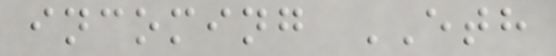incoming ETH
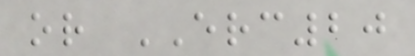or ERC20
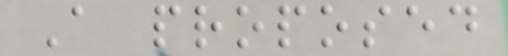A proposed
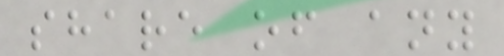share of any
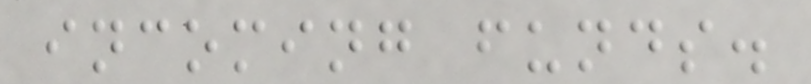incoming funds.
